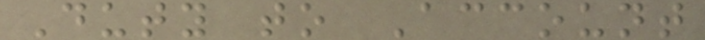Duty to Account
